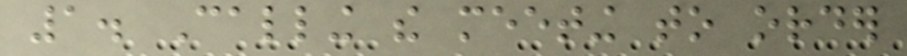1. Calling the meeting to order
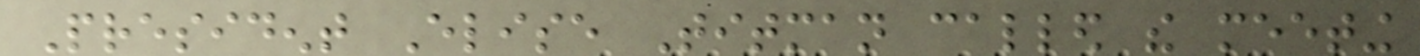President Elise Titman called the meeting
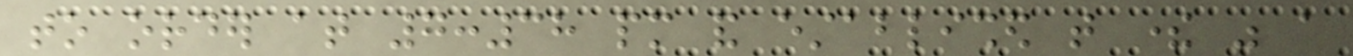to order at 7:38 pm and established that there was a
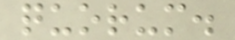quorum.
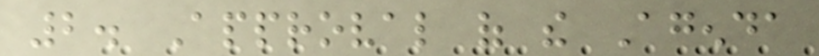2. Approval of the Agenda
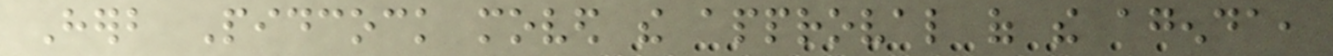Herb Pidcock moved the approval of the agenda,
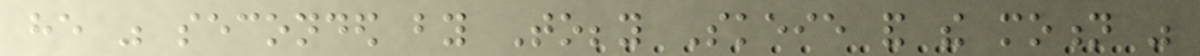he was seconded by Tobby Skeie and the motion was
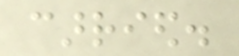carried.
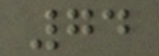74
